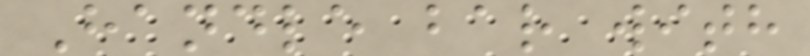Handle bar with
